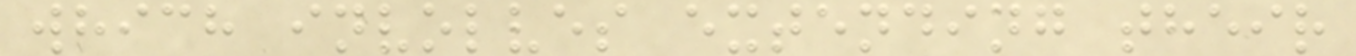which involves extending their
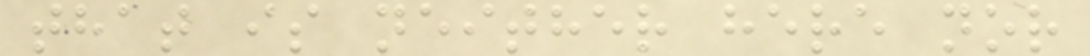that is neither here nor
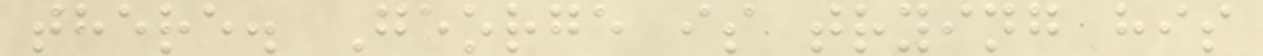there. George is trying his
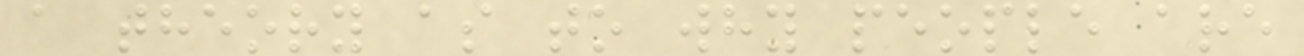a theory as to why people are
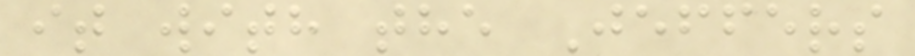it with the Jeffers
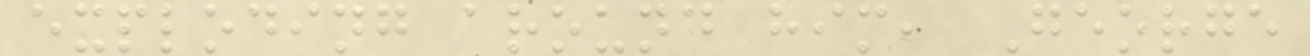exploding around him, George
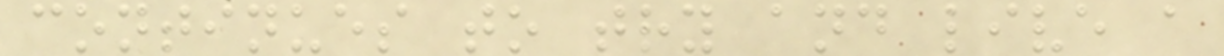continues to try and live a
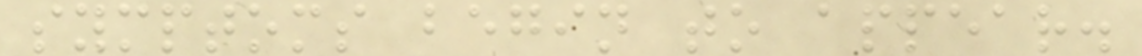symptoms begin to appear.
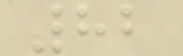82
